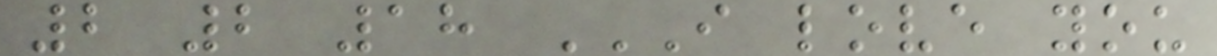2 2 18 I LOVE YOU
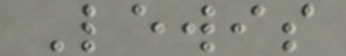Lewis
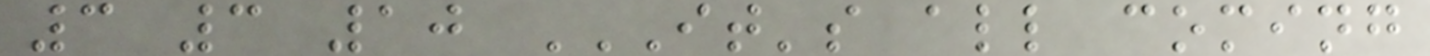3 3 10 IT'S ALL COMING
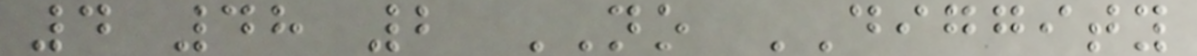4 48 2 NO DIGGITY
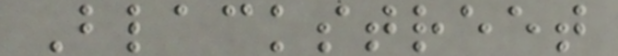Blackstreet
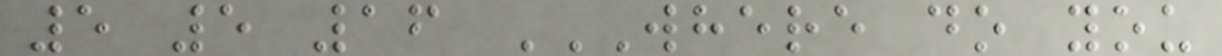5 5 16 WHERE DO YOU
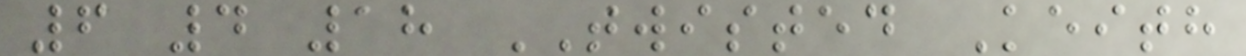6 4 18 TWISTED Keith
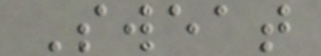Sweat
